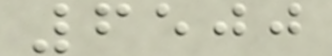6500
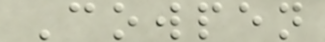Cowpen
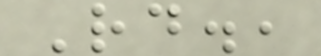Rd.,
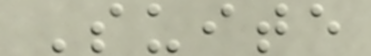Suite
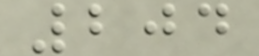204
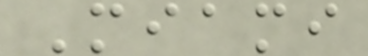Miami
